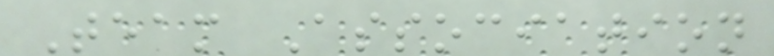Team Association
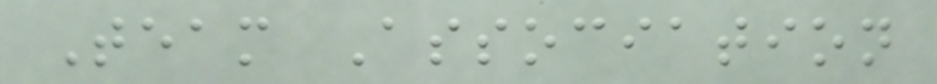Team Association
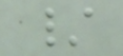/
